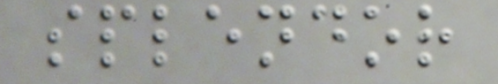splendor
